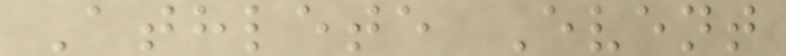Athlete Event
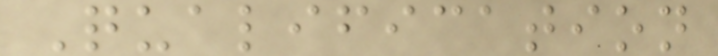Qualification
